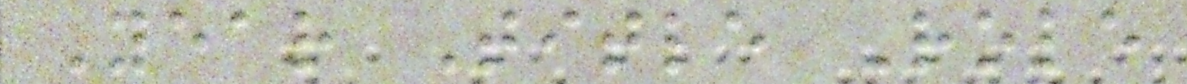Year Title Role
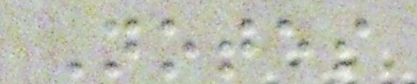Notes
